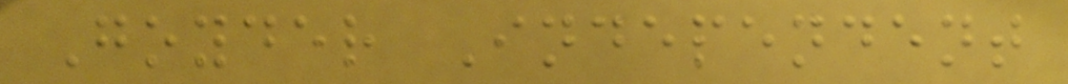Goyder Independent
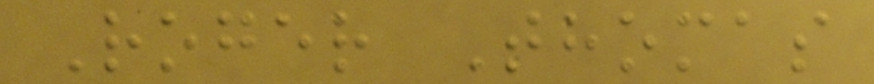Roger Thomas
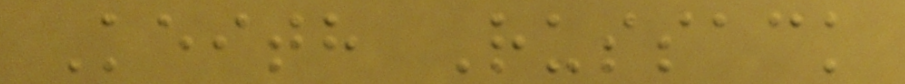Keith Russack
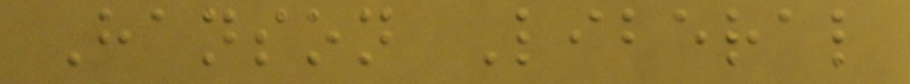Hanson Liberal
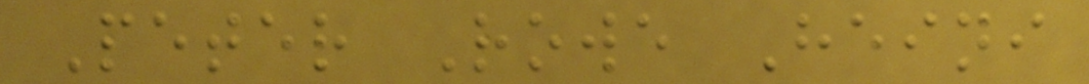Peter Rowe Heini
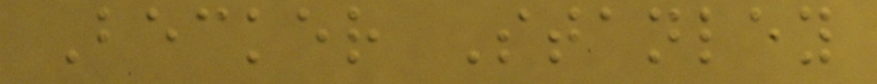Becker Stanley
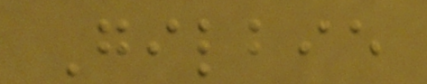Gilbie
